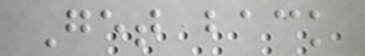Get back
